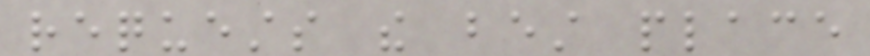requests the best place
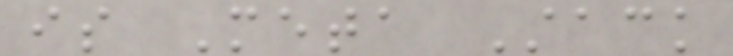is Meta Stack
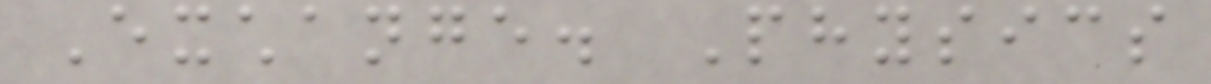Exchange. Physics
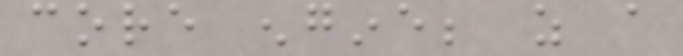core engine; as a
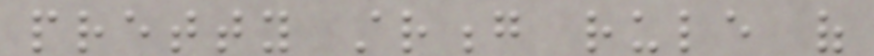pretty strong rule of
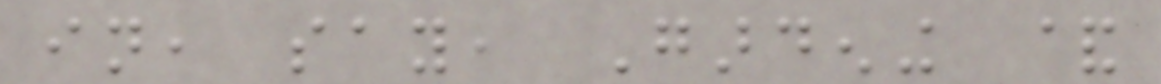in, say, Gardening &
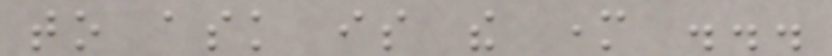to ask is the mother ...
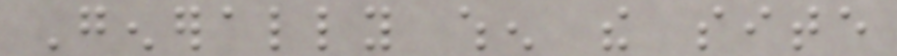Generally when the site
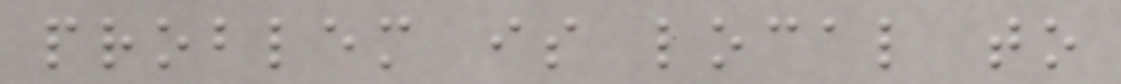problem is local to
